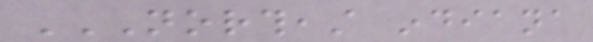NORTHEAST INDIANA
